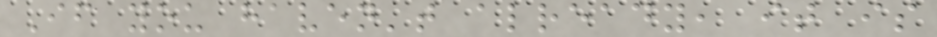If you haven't already, it is
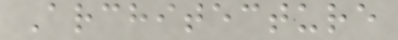Architecture
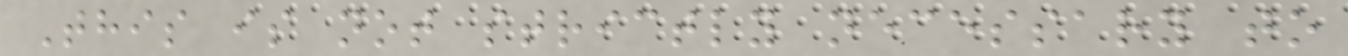This is not strictly necessary to
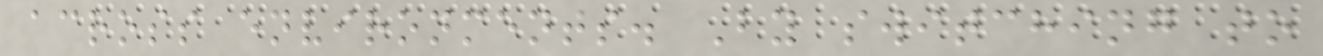across environments. By switching to
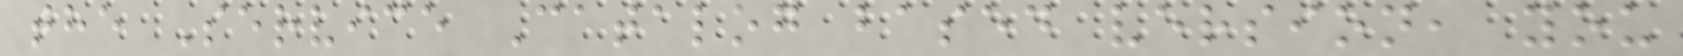the Service Catalog based version, you
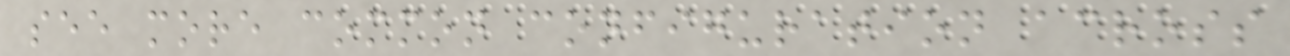see more common configuration across
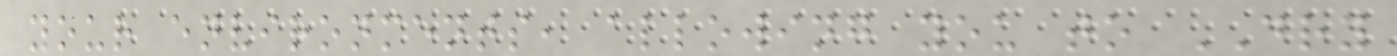your environments, allowing you to DRY
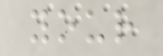your
